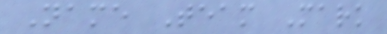Name Team Mark
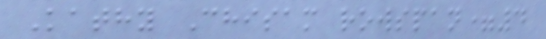Kathy Chisam rowspan=4
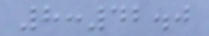8:42.0
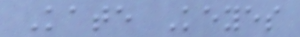Kate Keyes
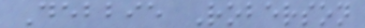Debbie Roberson
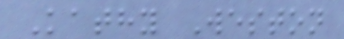Kathy Weston
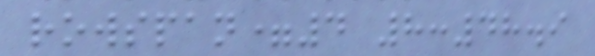rowspan=4 8:48.9
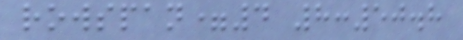rowspan=4 8:50.8
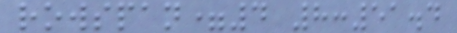rowspan=4 8:51.4
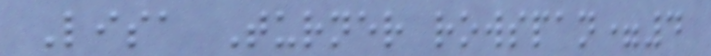Lisa Turner rowspan=4
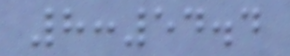8:54.4
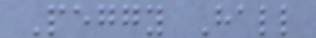Peggy Hall
